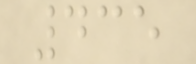435
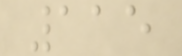115
